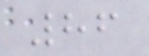86
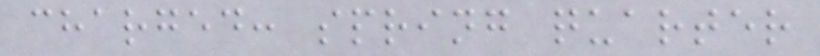charged: spring quarter
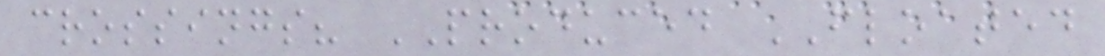crossings? PRODUCED FLOATED
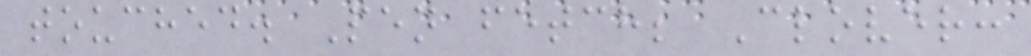touched. Pen fetch; Clover:
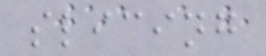slicing
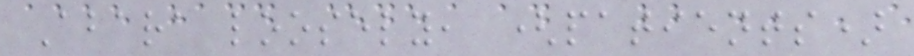Abara loosely, (patients)
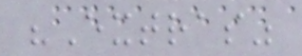"Extras"
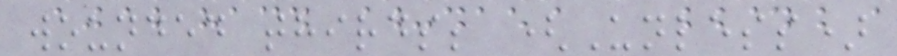wounded thirds; (Unless)
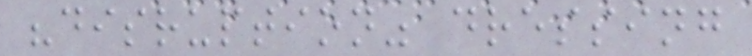"disruption" dressing
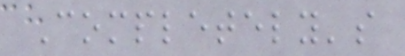Completely's
